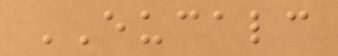EUCALC
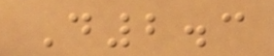D2.3
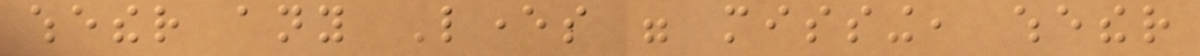whether any Levers were missing, whether
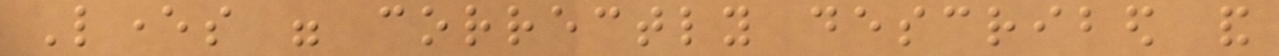Levers were correctly described and
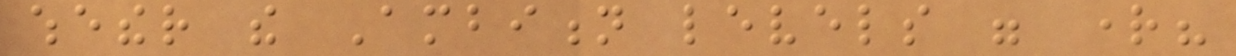whether the Ambition levels were right?
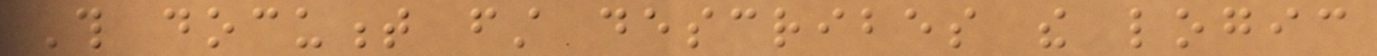This document first describes the logic
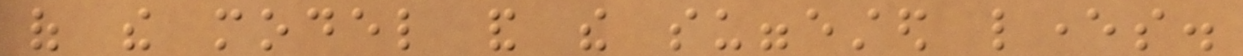of the model and the suggested levers.
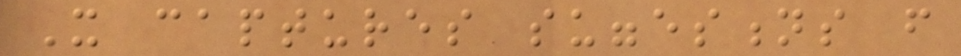It captures suggestions from
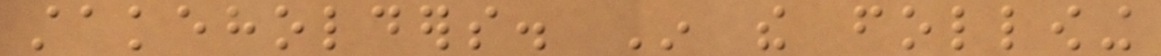stakeholders. In the following
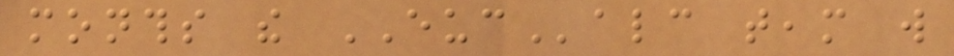months the EUCalc team will
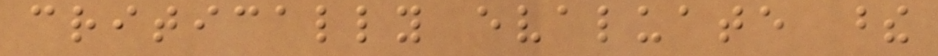critically evaluate these
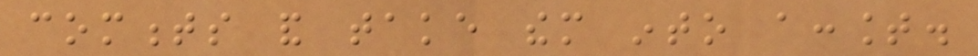comments and take them into account.
